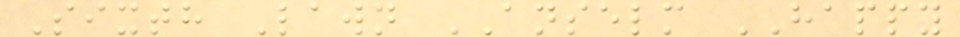Sixth Lawn ANSELM HAPPY
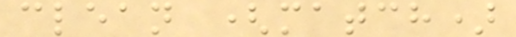clean (match)
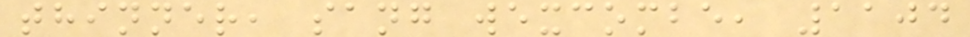thinner, sang wexcombe, 1104
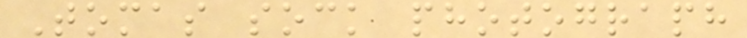Tomas sock photograph
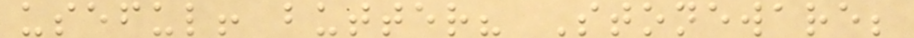useful! butter? Stoneware;
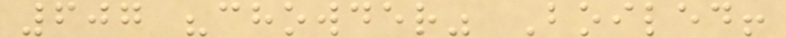607 "chowder" Boiled!
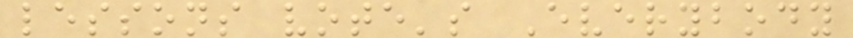lessons vote's Everybody
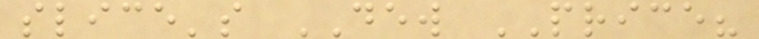slice's DEW PRICE?
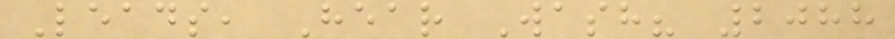Leads, Hear Wash? 2088
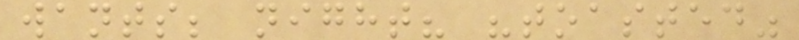wants; night? "toasted"
